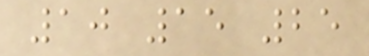10 15 25
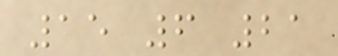15 6 21
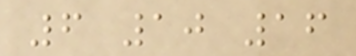6 10 16
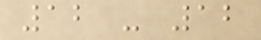12 - 12
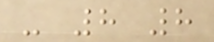- 8 8
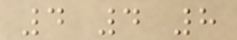4 4 8
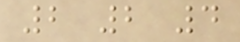2 2 4
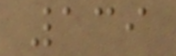139
